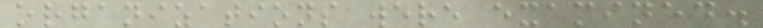organizations were examined.
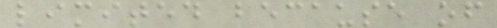limited because of
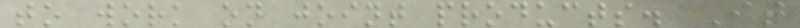to work on joint products. It
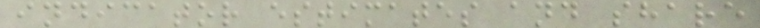indicator estimates and share
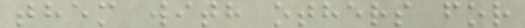them with others for
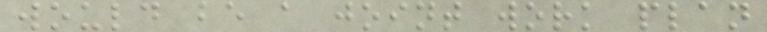would be a joint work plan
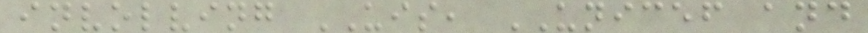involving UIS, UNICEF and
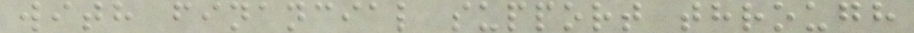with financial support through
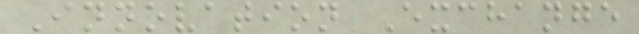Innovation Exchange
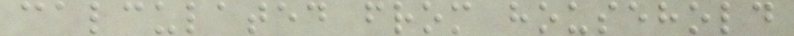calculated from household
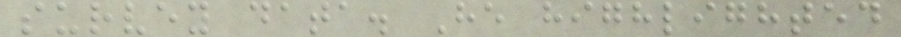survey data. He highlighted
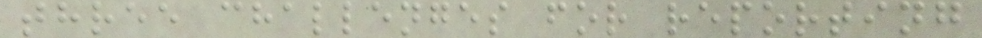three challenges for reporting
